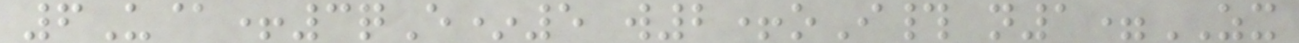6U@+3qE*5 w2+oI# n1=ZX
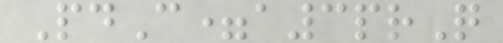PdC=a3prQ
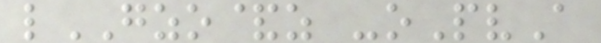lGZO&z -oPvA
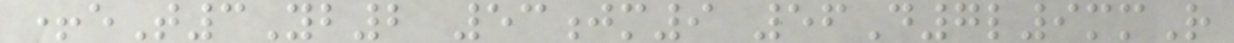+eT3Yb2 53jm9 56D7l9mmR
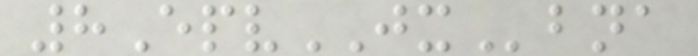8EpvJXbna
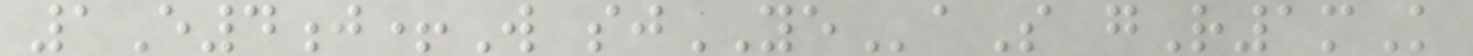1E4j+W sjYEaS gR1mK
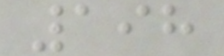198
